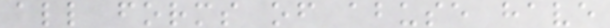all forms of abuse have
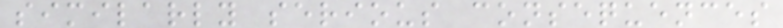similarly serious consequences
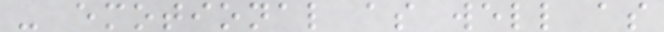- emotional as well as
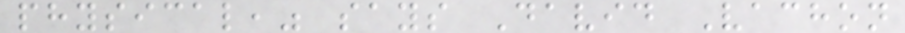physical," says David Vachon
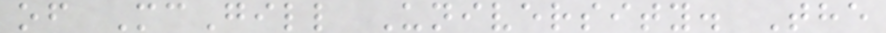of McGill University. The
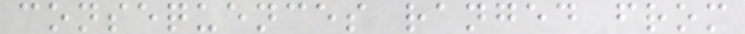consequences ranged from
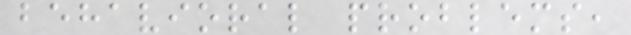behavioral problems,
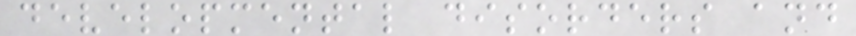developmental disorders and
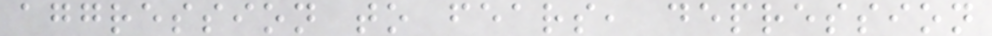aggression to fears, depression
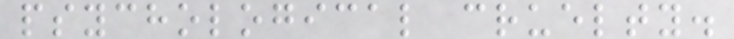psychological cruelty.
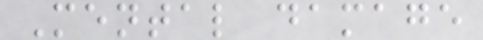Mental damage
